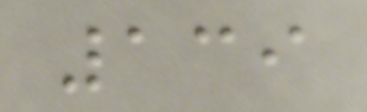139
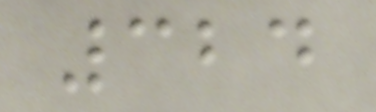324
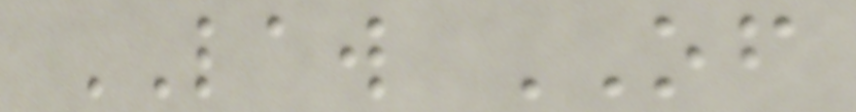LAW OF
